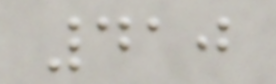410
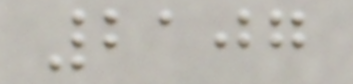2107
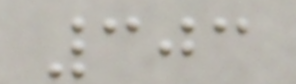303
